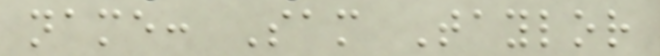name: Sam Taylor
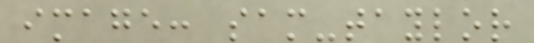image: sam-taylor
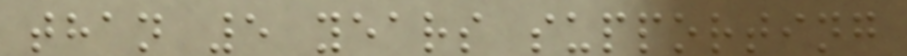than 5 years supporting
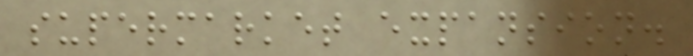supermarket expansion.
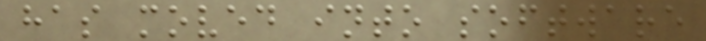has moved into software
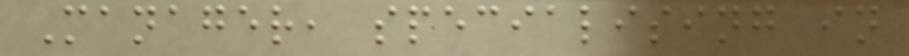Manager, specialising in
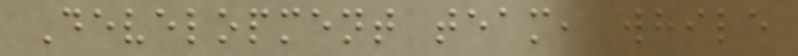Development team, while
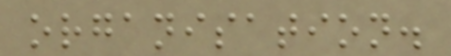organisation.
